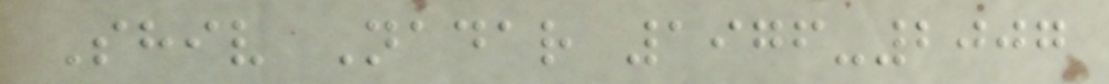Shiv Nadar 1976-2007
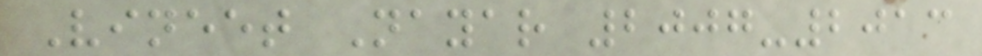Vineet Nayar 2007-2013
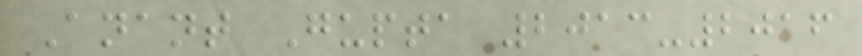Anant Gupta 2013-2016
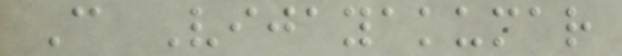C Vijayakumar
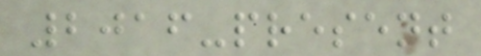2016-present
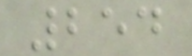254
